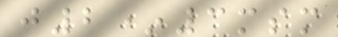j2*3msm
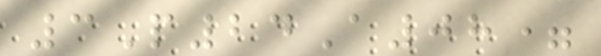3P24A08=
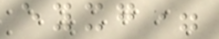eyxg=
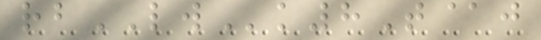rbLWk8T@j
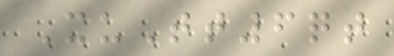XuTt6qt
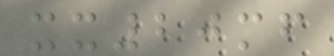xx20mf
